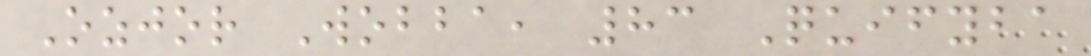Ozjor Wobba, 83 Quifyba
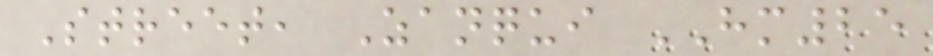Street, Zanqui HM25
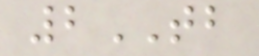2TB
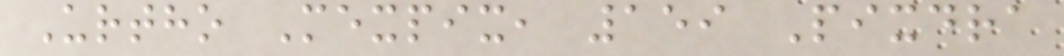Urtho Mexpix, 159 Pixdra
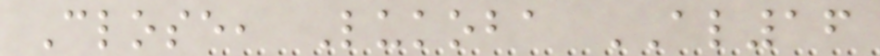Close, Lukoba AL16
